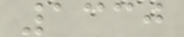1330
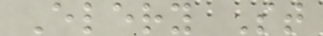Elery St
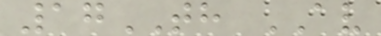17TH AV
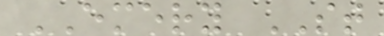EMERY ST
